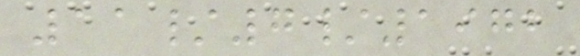11/7/1972
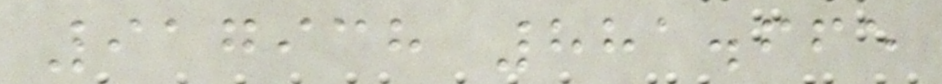917938 881.665
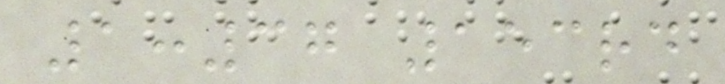1:37 153rd
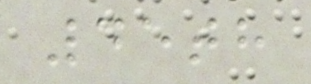45th
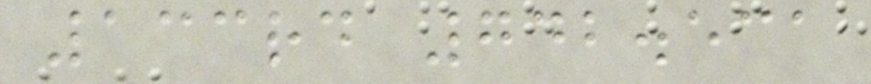133rd 742.531
